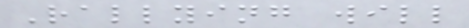Rallying will
